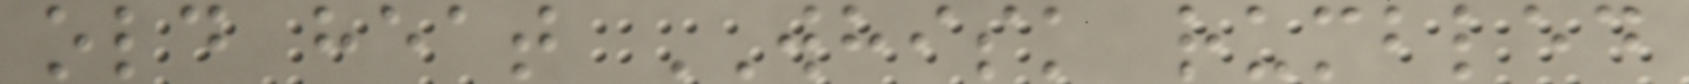old heat WHISK rumbled
